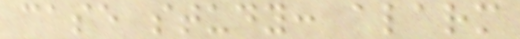case study: alarm
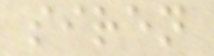siren
